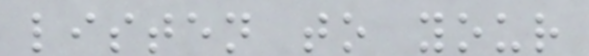listen to your
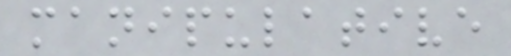manipulative
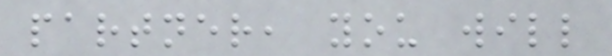partner, you will
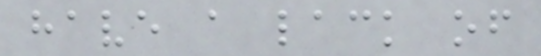have a lack of
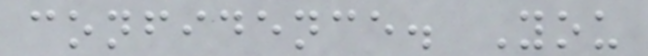confidence. You
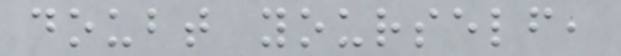doubt yourself,
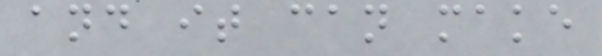and it can make
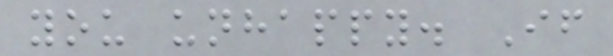you unhappy. If
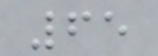65
